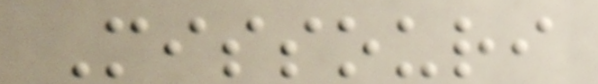Missouri
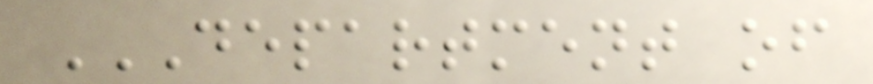DEPARTMENT OF
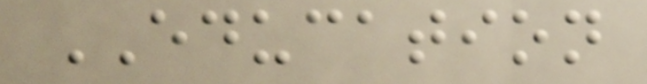EDUCATION
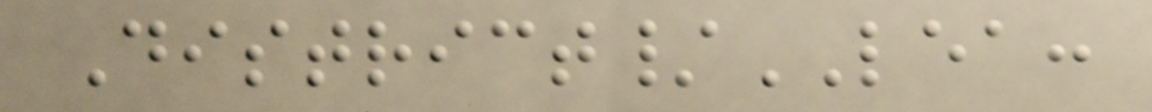District/LEA:
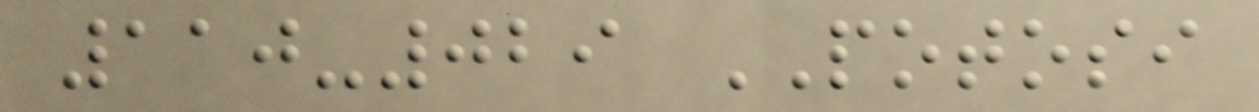110-029 POTOSI
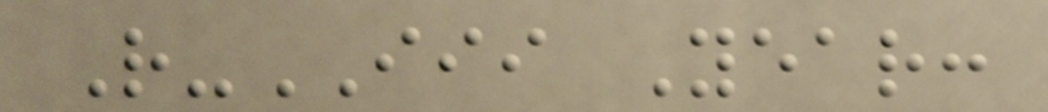R-III Year:
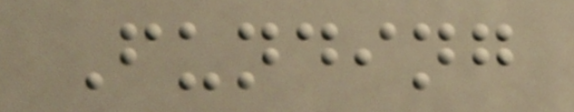Funding
